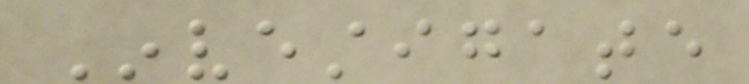Investigate
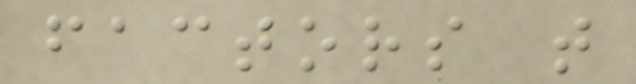factors that
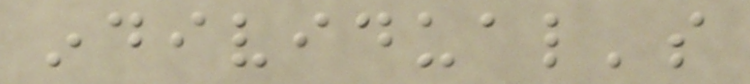individual's
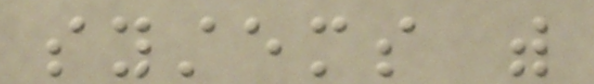systems with
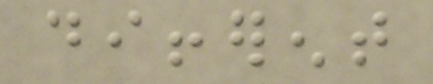different
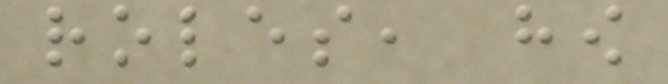roles, how
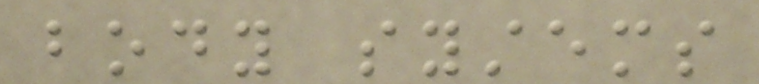body systems
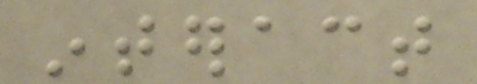interact
